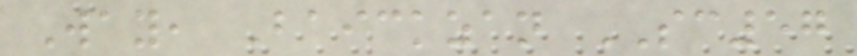Way, Baickzan SC57
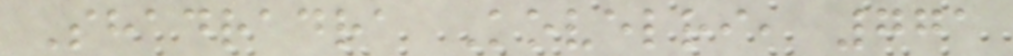Shadradra Kovelri, 771
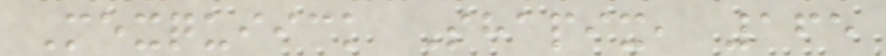Mexquiick Shapix, 165
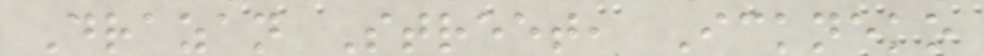Drazan Street, Ickneko
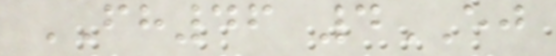FH46 4EJ
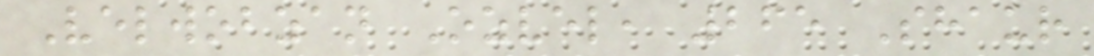Velwobzan Ozvel, 265 Shaur
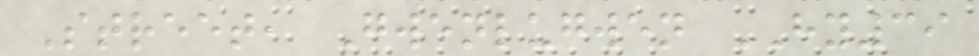Street, Gwenlugwen HY39
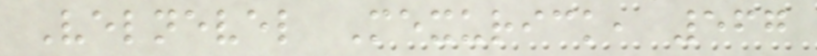Velnevel Mexurick, 567
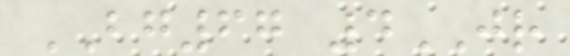BG67 4JR
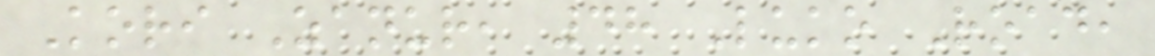Kori Zanur, 48 Luko Road,
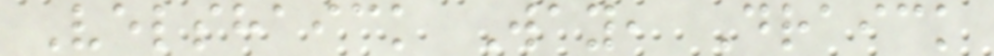Velshaick Way, Draick
